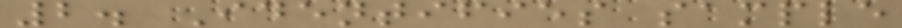2. Identifies sample
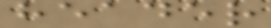header
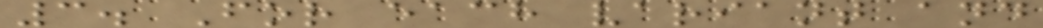3. For each variant and
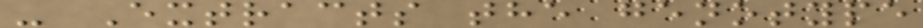- Extracts the genotype
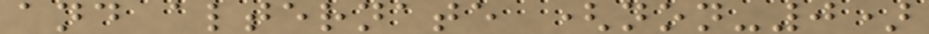and alternate (non-0)
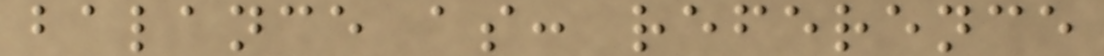balance as: reference
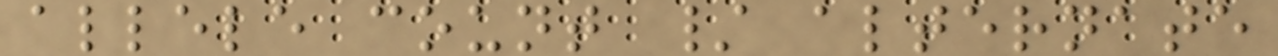allele count / alternate
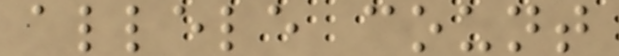allele count
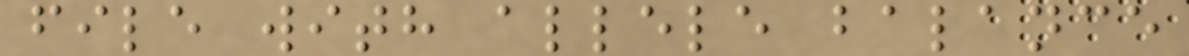file with allele balance
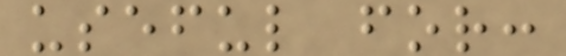useful for:
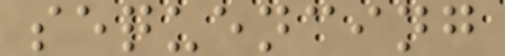sequencing
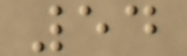54
